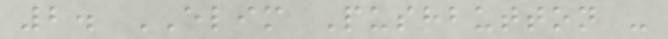2. ELIM Pushbutton -
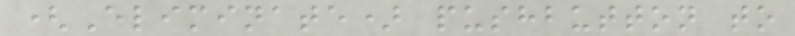(Eliminate) pushbutton to
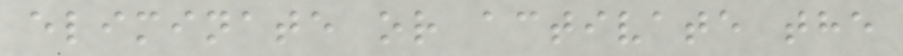eliminate or activate the
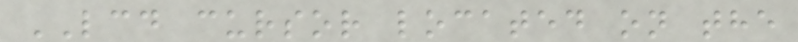LCD cursor located on the
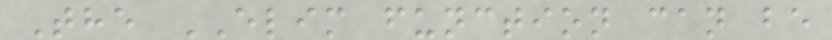The ELIM function can be
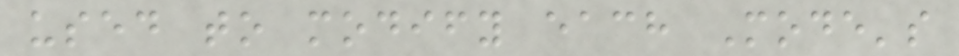used to modify each Mode's
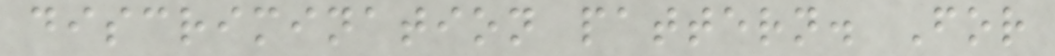discrimination pattern. For
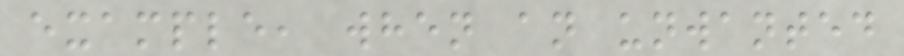example, when an unwanted
